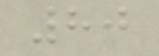80
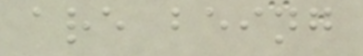are being
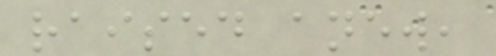raised anew,
